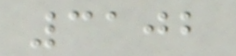3102
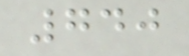740
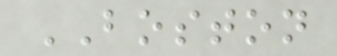BOSTON
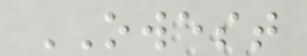OWEST
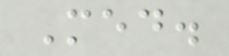Med.
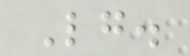Lg.
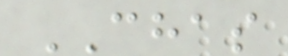CHAS
